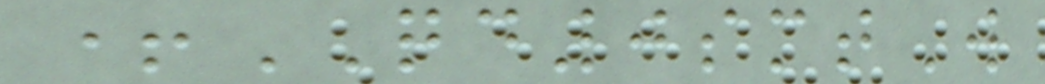+QD0smtW
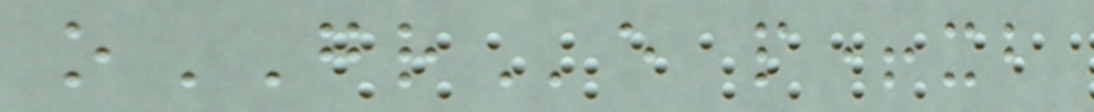oGRe p+xb
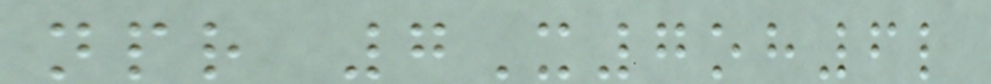npr 7X7oh6l
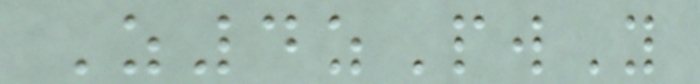Z4zPwY
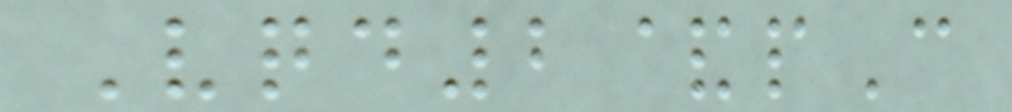Vqd2&pC
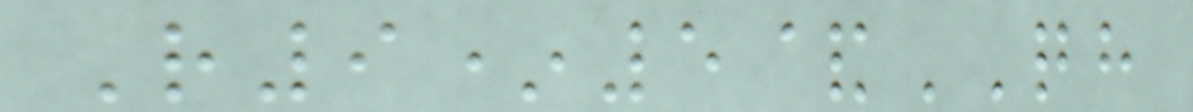R9*5&QH
